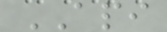API
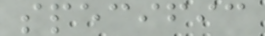specific
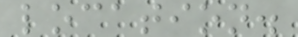location.
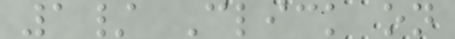1/ Click on
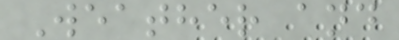Weather and
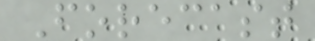Forecast
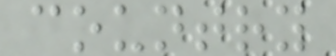country
